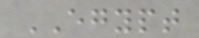EGYPT
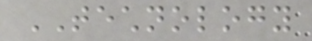TECHNOLOGY
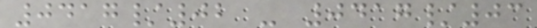0417/02 - 0417/03
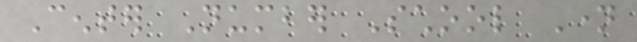Center Number School Name
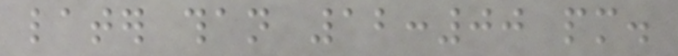later than 12:00 pm.
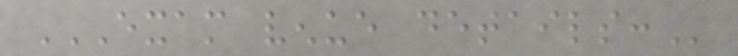EXAM VENUE DETAILS:
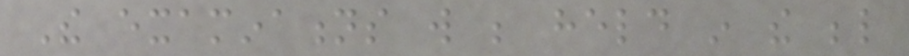The examinations will be held in the below
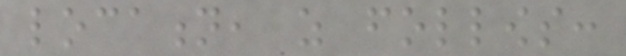location, as follows:
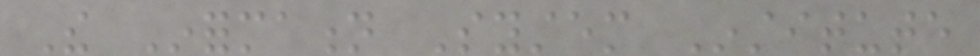The Information System Institute
